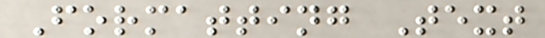Formatting Text
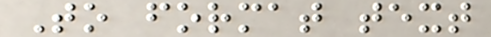To format text
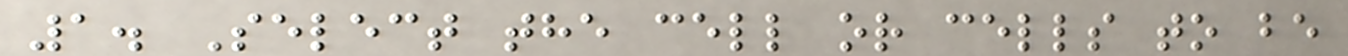1. Select the cell or cells to be
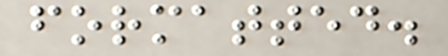formatted.
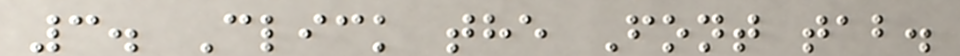3. Click the Font tab.
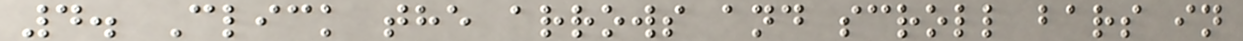4. Click the arrows and scroll bars in
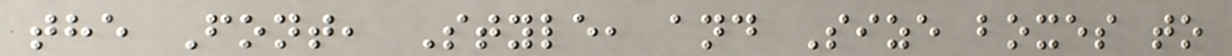the Font, Style, and Size boxes to
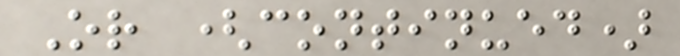Or (continued)
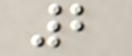2
